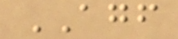AGF
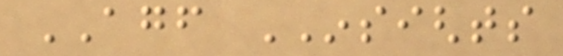AGF INSIGHTS
